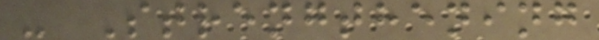- Strengthening
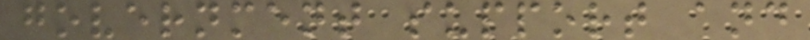government support and
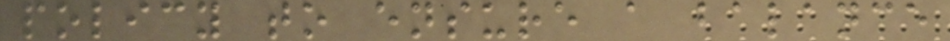policy to ensure a balance
